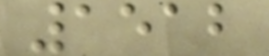1512
